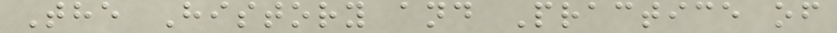The History and Practice of
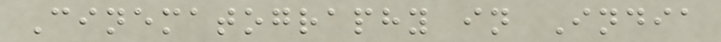Cinematography in India
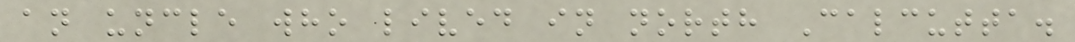an uncle who lived in north Calcutta.
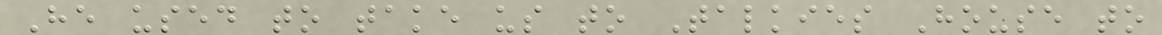He used to take us to Talkies House to
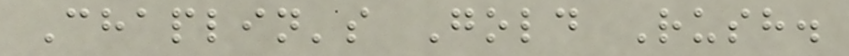Chaplin's Gold Rush.
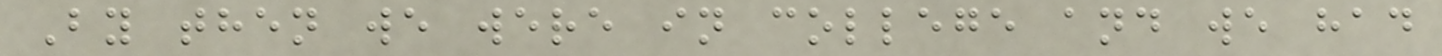By then we were in college and we had
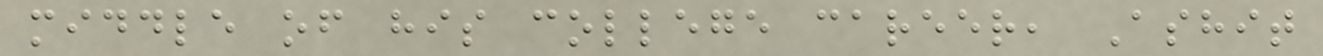middle of his college career, Ashit
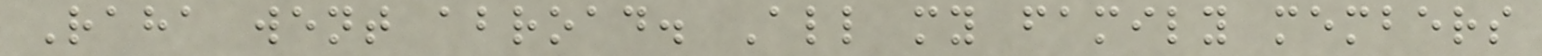Raha went abroad. All my family members
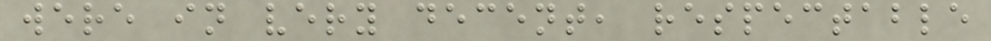were in very decent, respectable
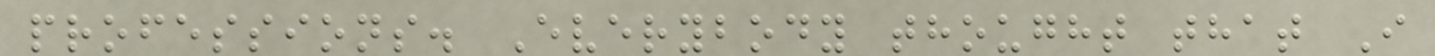professions. Everybody thought that I
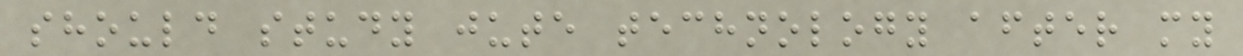should study jute technology after my
